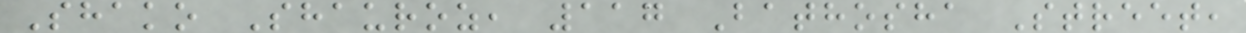Shako Shauroz, 117 Bathosha Street,
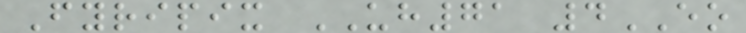Fyripix UH71 4EO
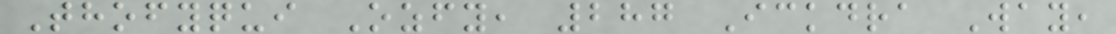Thofyqui Ozfy, 287 Ickdra Way,
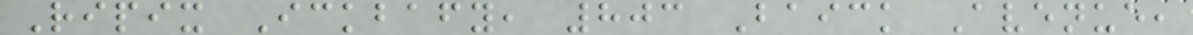Ripix Ickbafy, 803 Baick Avenue,
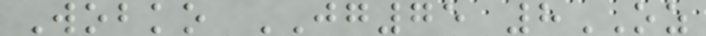Wobko JG75 8OZ
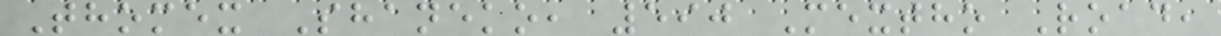Thomex Shaneko, 590 Mextho Road,
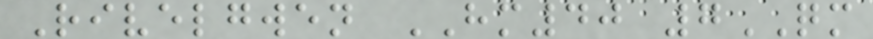Rivelgwen HM40 7QM
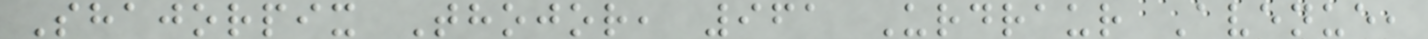Shajorpix Thojor, 961 Urdraur Avenue,
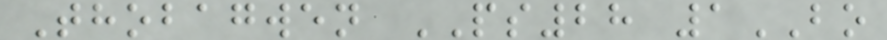Thobagwen PS28 1BO
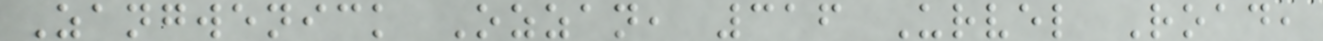Zangwenick Ozzan, 316 Urvel Road,
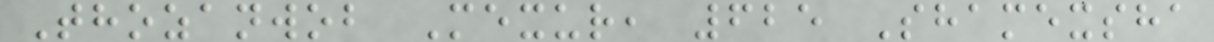Thozanwob Mexur, 625 Shamexsha
